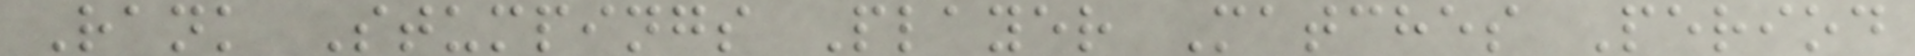Rank Stumpings Player Matches Period
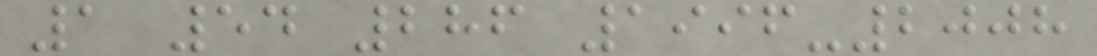1 54 286 1996-2008
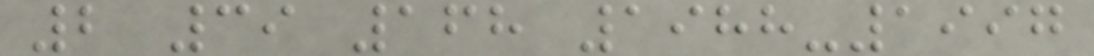2 39 168 1988-1997
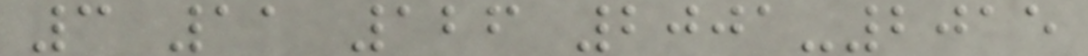3 11 126 2001-2015
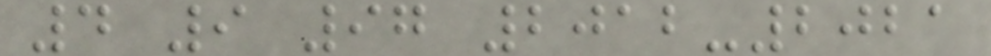4 9 97 2012-2021
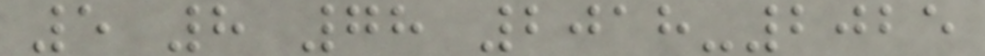5 8 78 2018-2025
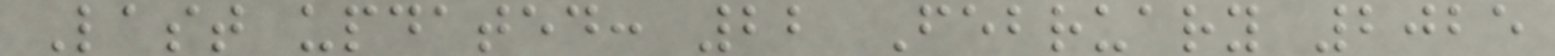Last updated: 22 February 2025
